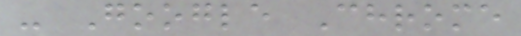- Google Chrome
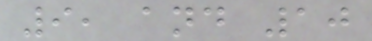9, and 10
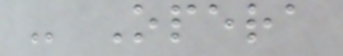- Opera
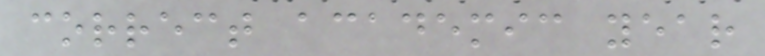correct academic year
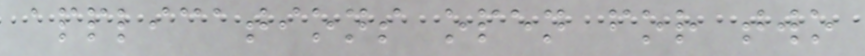applications open for two
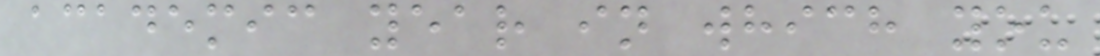academic year in which you
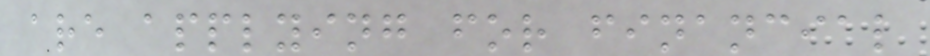are applying for financial
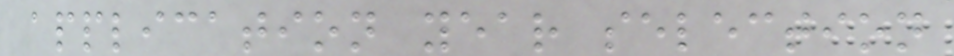application year selection
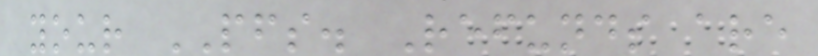your PFS. Refunds are
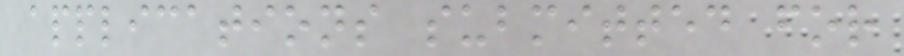applications submitted for
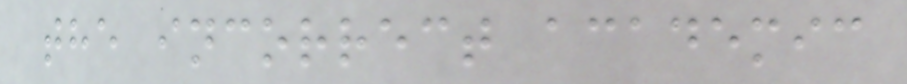the incorrect academic
